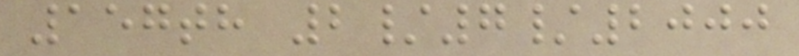157th 2/7/2000
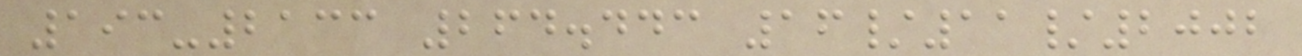193-2133 264.443 16/11/2002
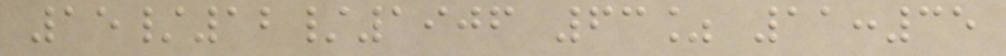15/12/1906 63% 11:35
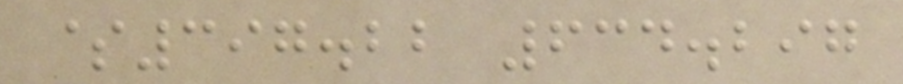$397.22 634.297
